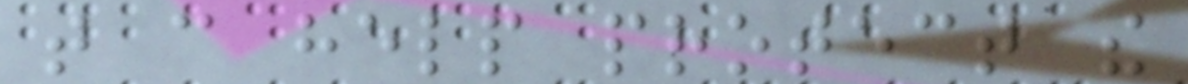that can help protect the
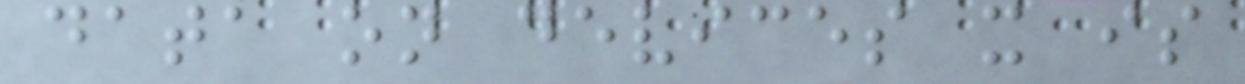data on devices it is
